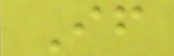If
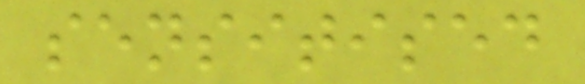sensitised
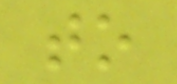to
